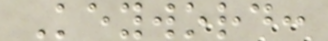Keyword:
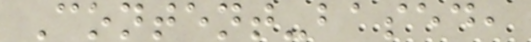Content-based,
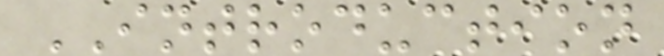INTRODUCTION
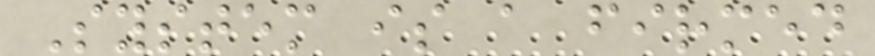System is a firmed
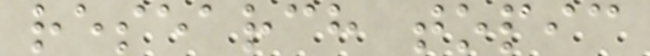research topic
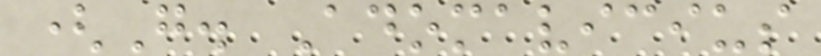(G. Adomavicius
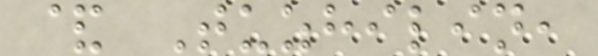& Tuzhilin,
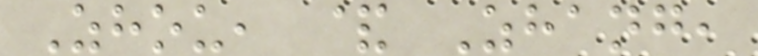Zhou, & Zhang,
